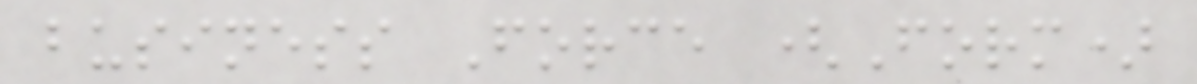business Force (Form)
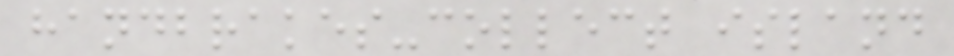handbrakes-collect island
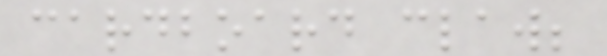cardboard claw;
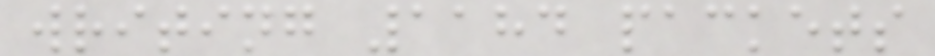writing 1184 packets
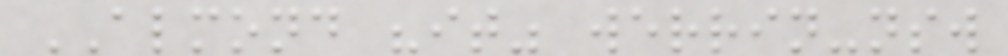ALMOND "it" werrin-nsw
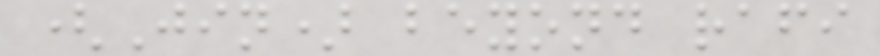(Jin) beyond rafi
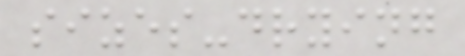sizes-drying
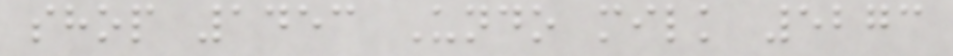shop 1453 Undo milk 5273
